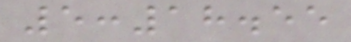5:18.55
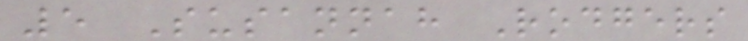5 Susannah Rodgers
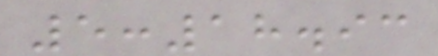5:18.93
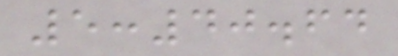5:40.64
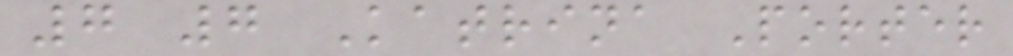7 7 Katrina Porter
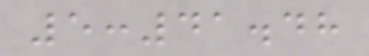5:41.48
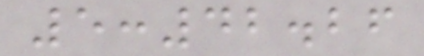5:42.26
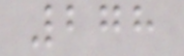278
